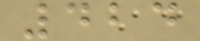424
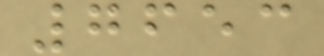7653
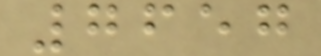7657
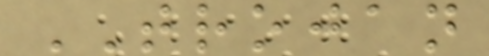TROJAN
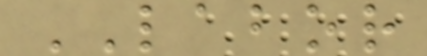LABOR
